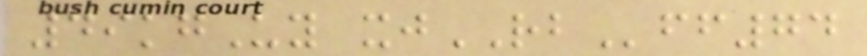49kgUy xjRBff74
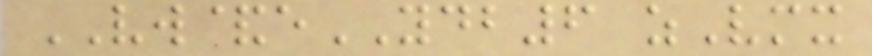VW&eYDB6 zVmx
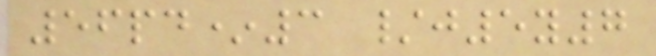56pd*3 /j5y7
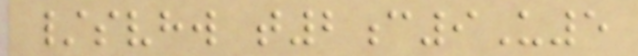/svhw t2c9U5
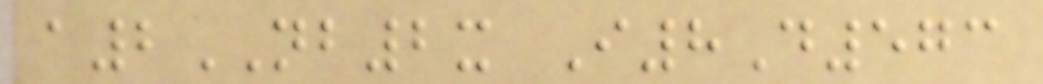a2NB2x I8D573
